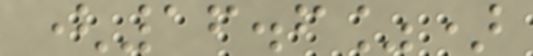(16.6%)
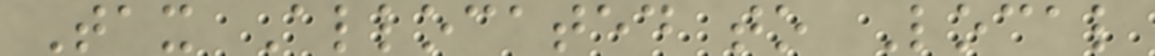Tax Allocated to Local
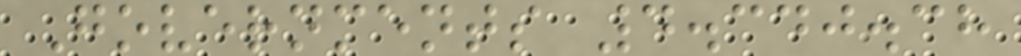Governments 4.340.38
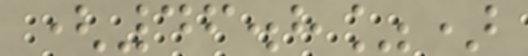(46.8%)
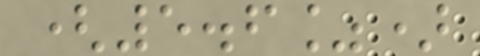(5.6%)
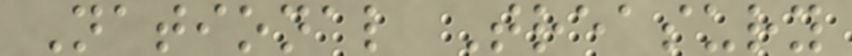National Treasury
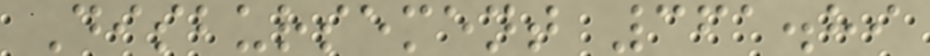Disbursement 361.89
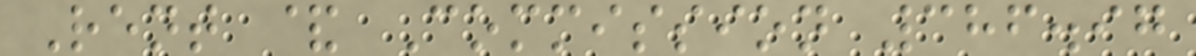Rent & Commission 386.97
